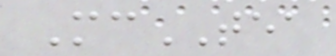McTEA
